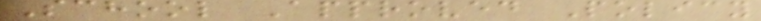School Approved Policy
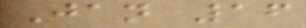Jan 16
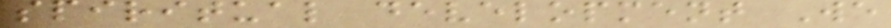spiritual development We
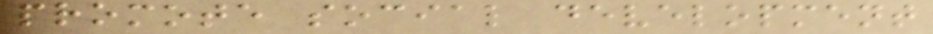promote social development
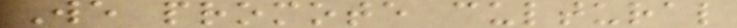We promote cultural
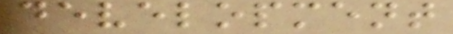development
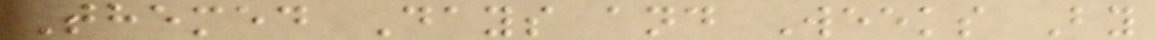Themed Days and Weeks By
